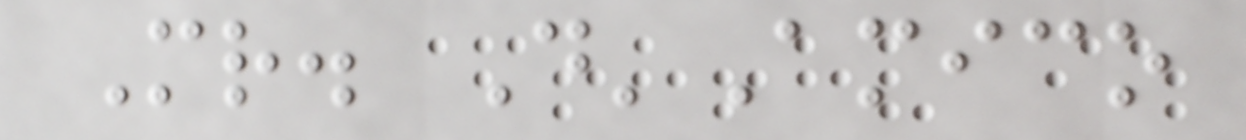Mr. D'Amico
